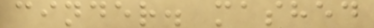cinder. mashed
